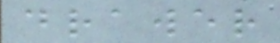drawer
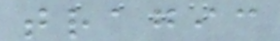tragic
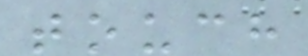touch
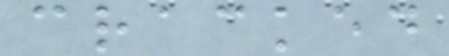cracked
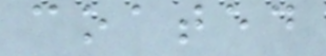coated
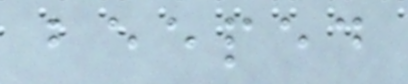beeped
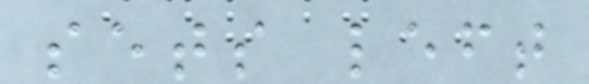sets left
